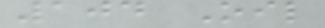104 Oil
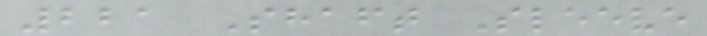221 Shaft Sleeve
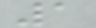1
